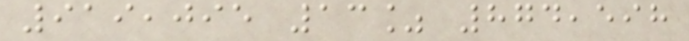919,095 13% 874,598
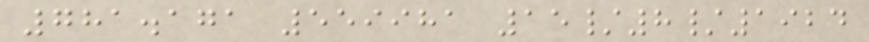781.171 559981 15/8/1924
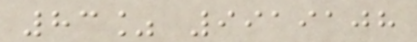83% 9919108
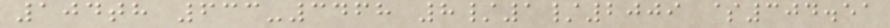104th 633-3468 8/1/2009 $304.51
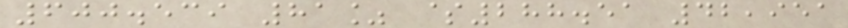600.539 81% $288.51 42,951
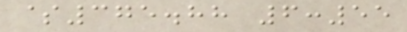$375.88 6:55
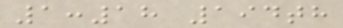1:18 194th
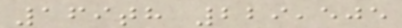169th 229,505
